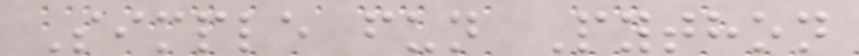Simple fun Python
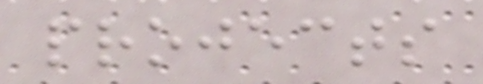projects
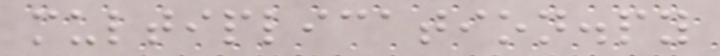multiplication.py
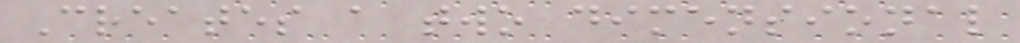Creates a two dimensional
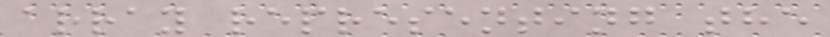array representing the
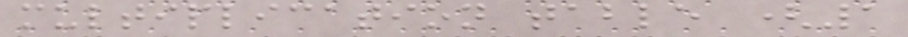multiplication table (1
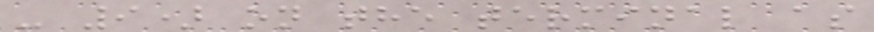- 9) on the terminal as
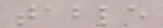table
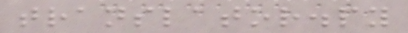translator.py
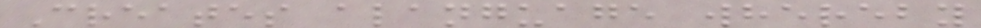Creates alanguage whereby
